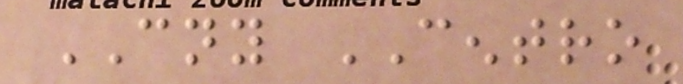CNY CENTRO
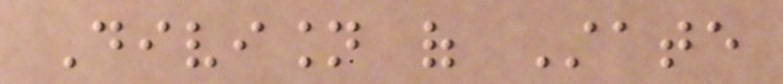Division of State
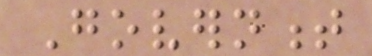Government
